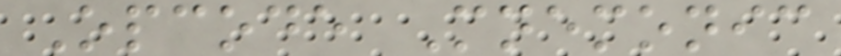Opcode Mnemonic
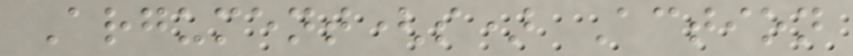Argument(s) Action
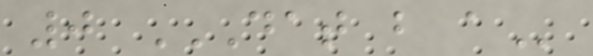0 DAT B A
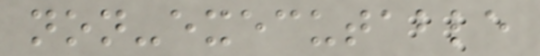non-executable
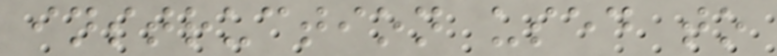instruction used to
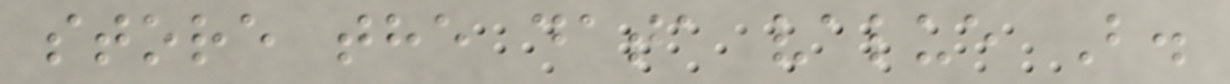store the data value B.
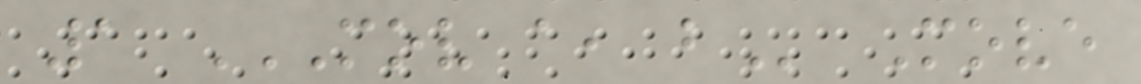1 MOV A, B Move
